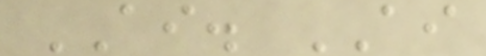AI. AI
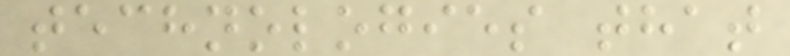technologies that
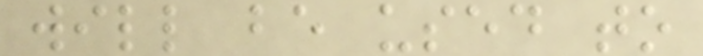will be used to
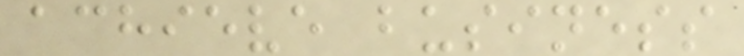achieve business
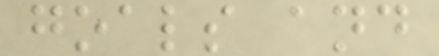goals and
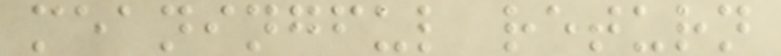meaningful return
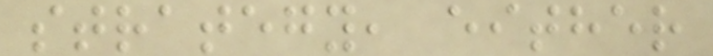strategy, either
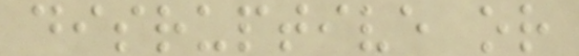disruptive or
